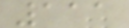111
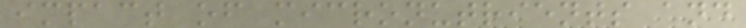impact of micronutrients and
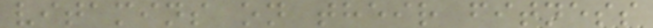vitamins on their fitness
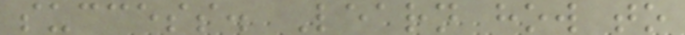success. Learn how to
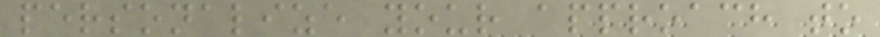personalize your approach to
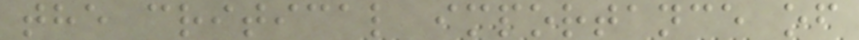the critical importance of
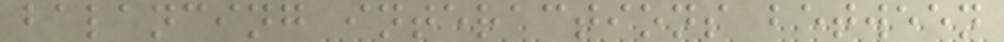balancing interactions between
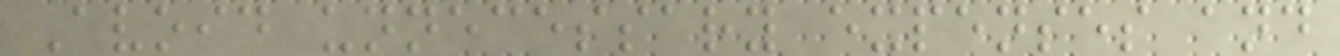Avoid unnecessary expenses and
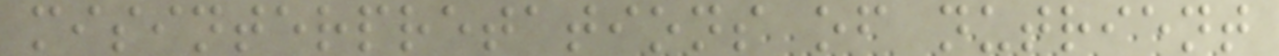misinterpretations of nutrient
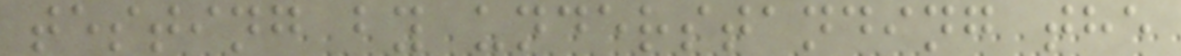testing by understanding the
